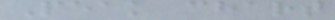Peak chart
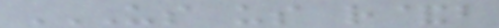US US R&B
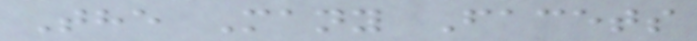The Many Facets
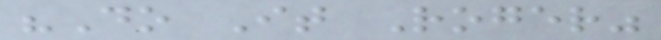"Do It Roger"
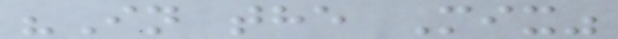"In the Mix"
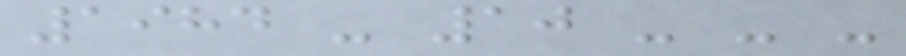1984 - 10 - - -
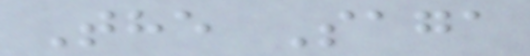The Saga
